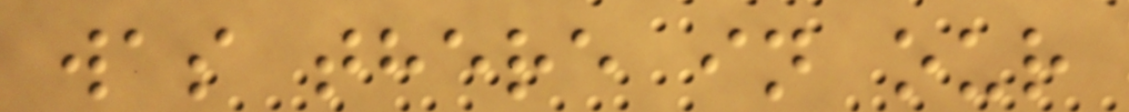was there in our
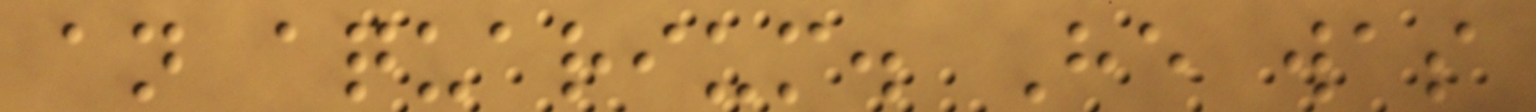an aquarium. He was
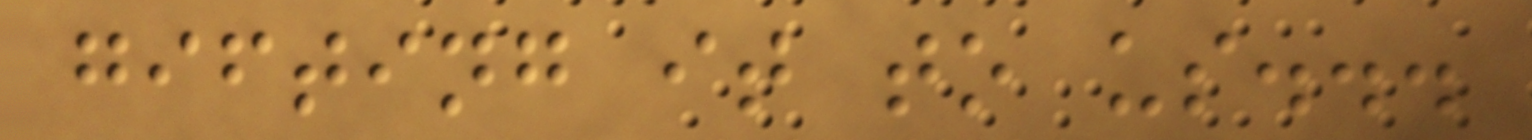gifting it to us...
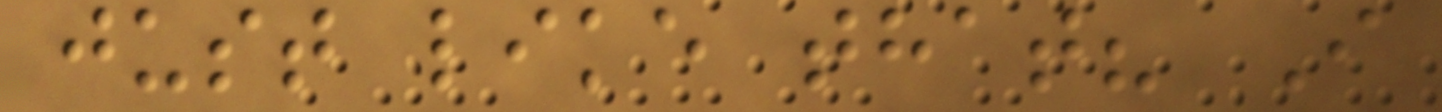just like that? I
